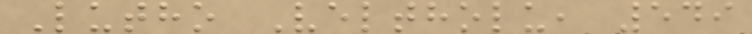Lutho Veltholu, 549
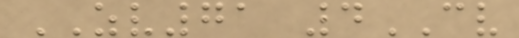ZV71 4CV
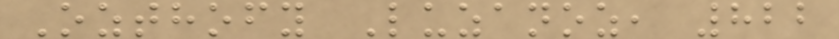Ozthofy Luzanoz, 822
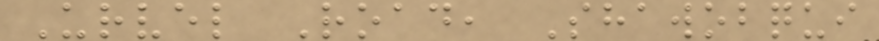Urvel Road, Shawobqui
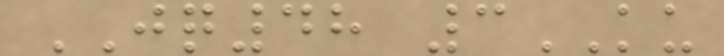JQ48 3KU
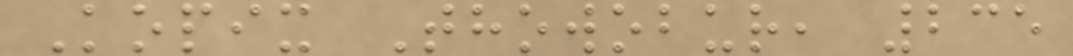Kopix Thowobur, 235
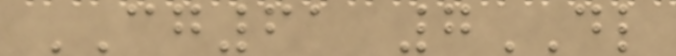CG61 7DL
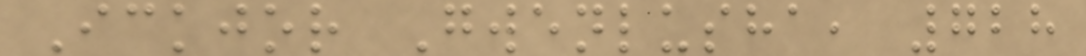Ickjor Gwenlusha, 728
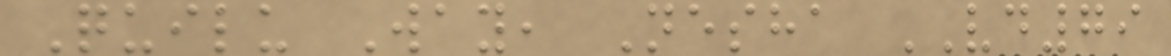Quilu Way, Nesha VD79
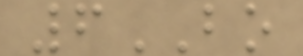6BO
